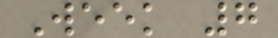Week 7
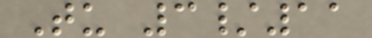Tu 3/11
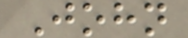John
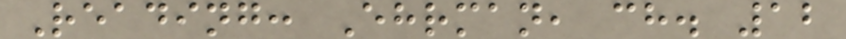Reading: Ehrman, ch. 12
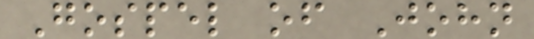Gospel of John
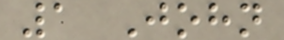1 John
